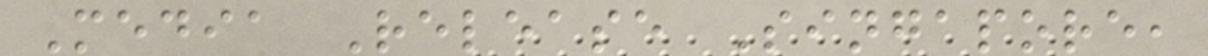Media Release Singapore,
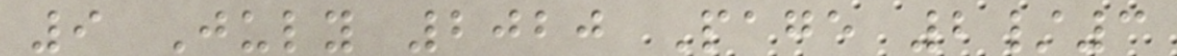9 July 2020 Page 2/3
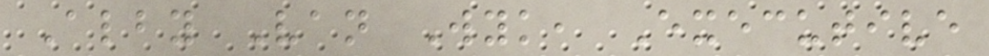Alby Van Wyk, Executive
